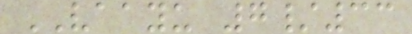VAAYU 7/33
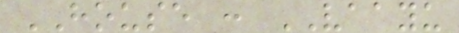HOUSE : VAAYU
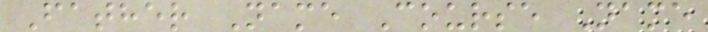Father Name Course Name
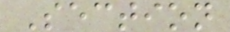Section
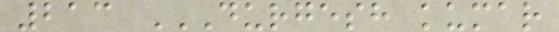213 DURGESH KUMAR
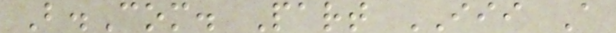B.Com. Part III A
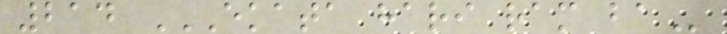214 EKATA HARI RAM BA
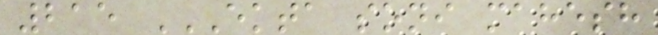215 EKTA SONI MAHESH
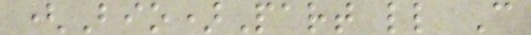(Bio)Part ll C
